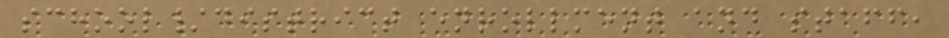school/district enrollment and staff,
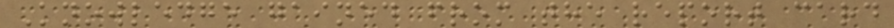Knowledge gained from the report card
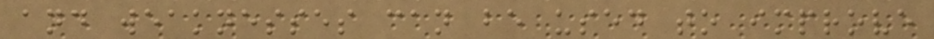and weaknesses can be used to improve
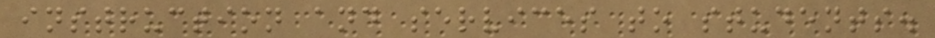instruction and services to students.
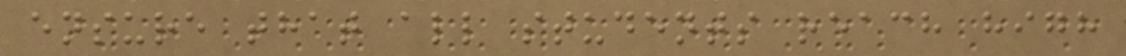ensure that all students reach high
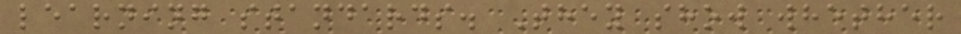learning standards. They show whether
